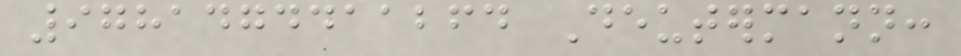9781474411264 Deutermann:
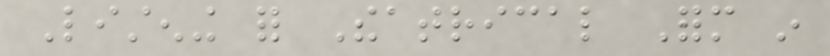Listening for Theatrical Form in
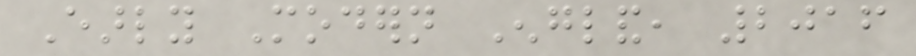Early Modern England, 2016
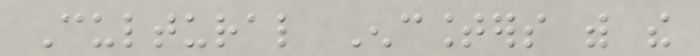Cultural Encounters with the
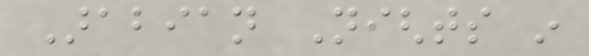Arabian Nights in
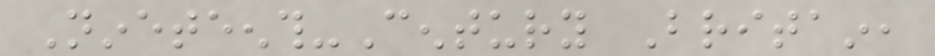Nineteenth-Century Britain,
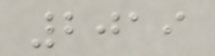2019
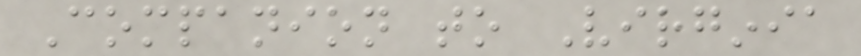Companion to Virginia
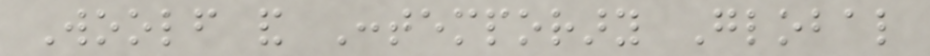Woolf and Contemporary Global
